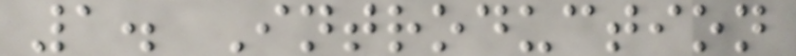1. Introduction
